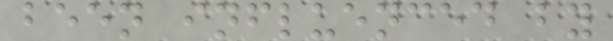been influenced by
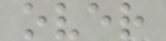over
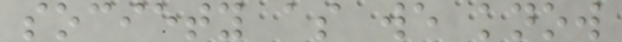society as we know
